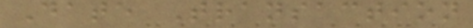Date Transaction
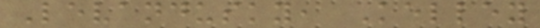Levandusky, Kelley
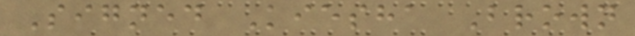Signed Kiesha Brown
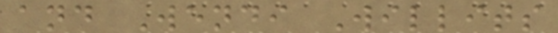and Wendi Willits
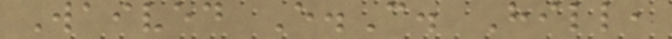Waived E.C. Hill,
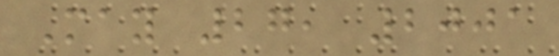May 27, 2001
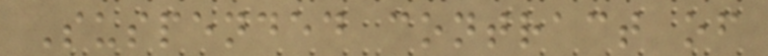Suspended contract of
